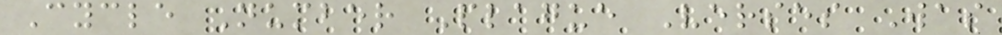Cycle Number Plague Verses Was
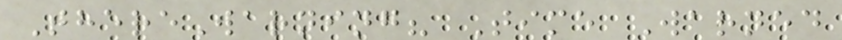ThereWarning? Time Warned
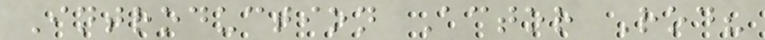Introduction Actor Rod?
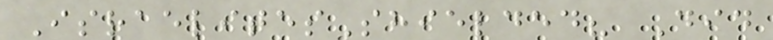IsraelitesShielded? Did
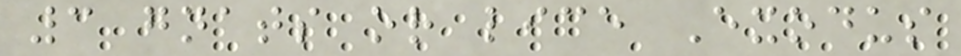3 gnats or lice Exodus
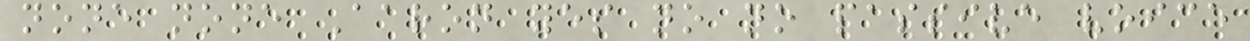none none Aaron yes no no passive voice
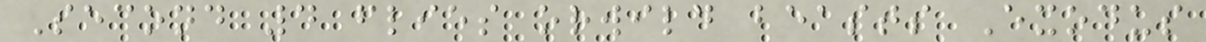Second 4 flies orwild beasts Exodus
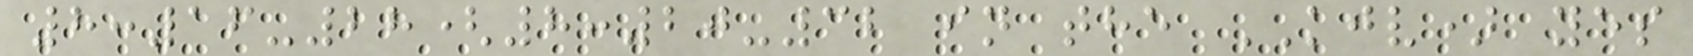8:16-28(8:20-32 in the KJV) yes
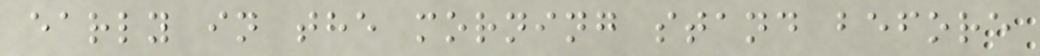early in the morning stand before
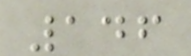146
